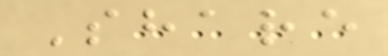Share
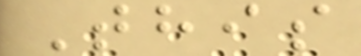This
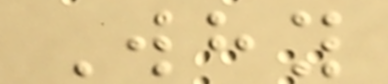Why
